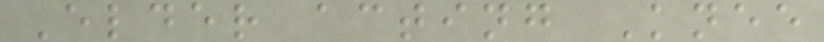Elder acting Knee
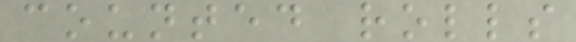counted rolls
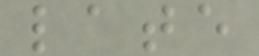late
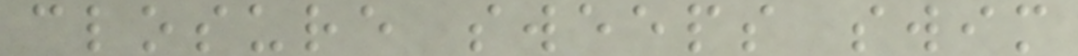closure sweeps swim
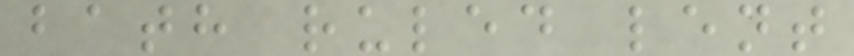bath ruled lent
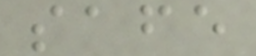safe
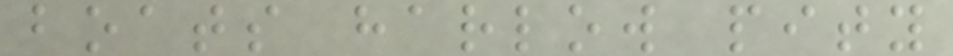boats harlow pity
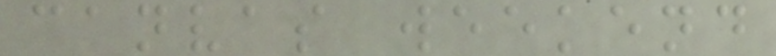canvas weekend
